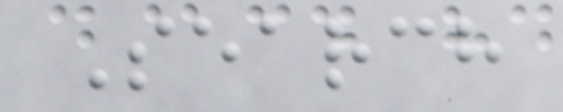Search
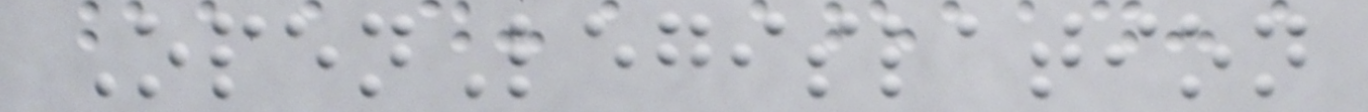OpenLegislation
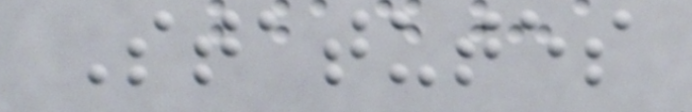Statutes
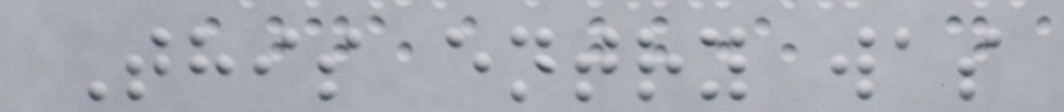This entry was
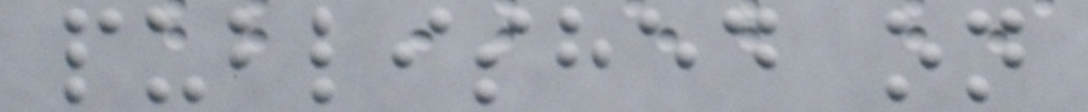published on
